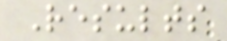Results
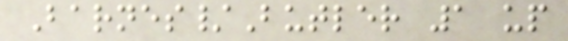Barnes/Butler 1 up
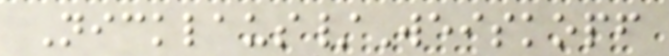Nicklaus/Weiskopf
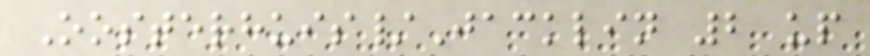Oosterhuis/Jacklin 2 up
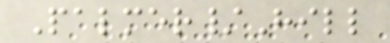Palmer/Hill
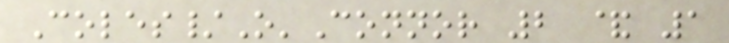Coles/O'Connor 2 & 1
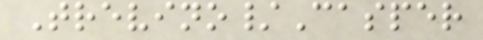Trevino/Casper
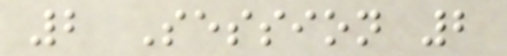2 Session 2
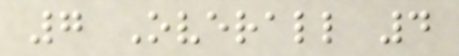7 Overall 4
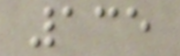135
